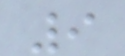9
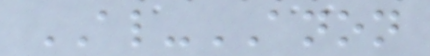AL-ANON
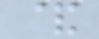&
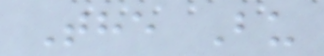The Bu
